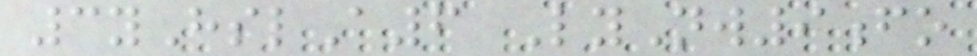3yHslA6 LyNw9fo
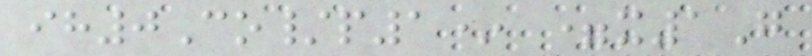ih0Co/p1* =x1G
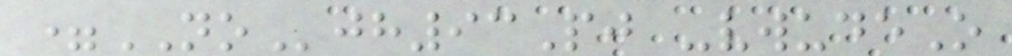=NOjh93Pj -vwudeO
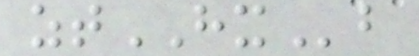ztHXb
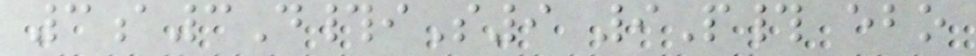3a3D#iS9 9P# ebo
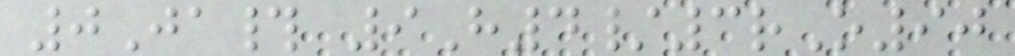0Ja# 9H4/3rO90
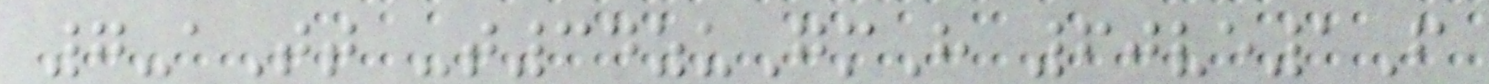7-aTt -t34zuGmH 60ve1F
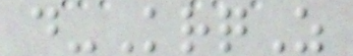d-KrqZ
